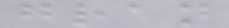gran
